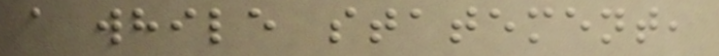a while statement,
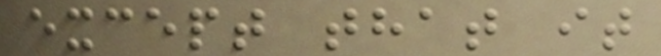except that it
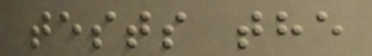tests the
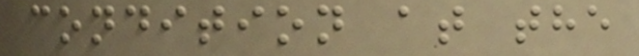condition at the
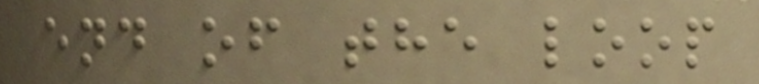end of the loop
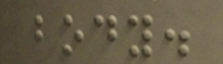body.
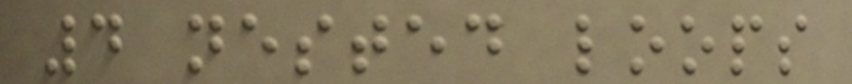4 nested loops
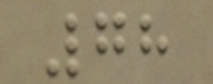78
